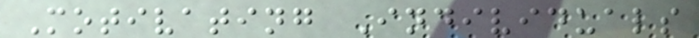Motivating Individuals
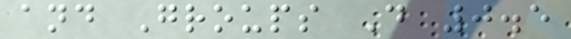and Groups D 0.5
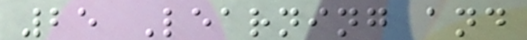25 Learning and
